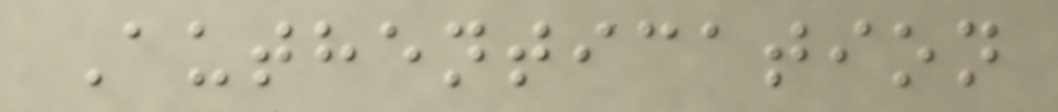Authentication
